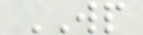WP
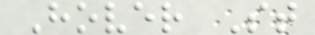Hover St
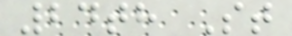24th St
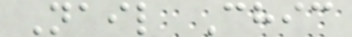Nail Chic
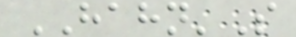HAHN'S
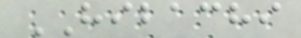HIBACHI
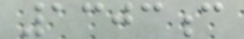1303c
